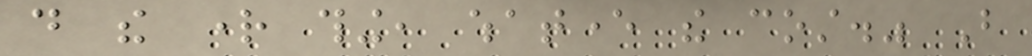do the right thing, whatever the cost." But
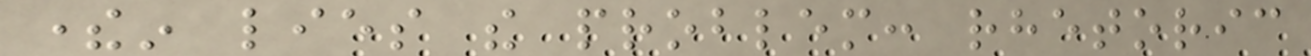therein lies the problem: rhetoric
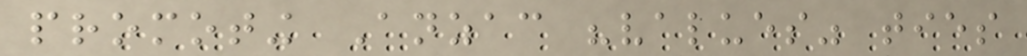promoting Anzac "values" ties
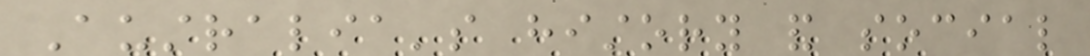Australia's history and social
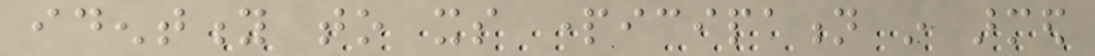identity to its participation in armed
